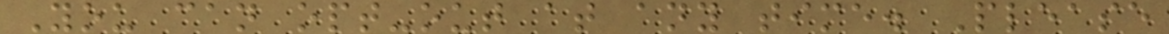You can opt-out at any time. Please
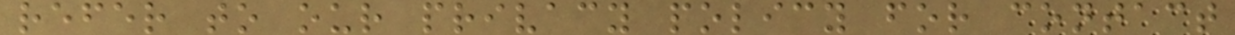refer to our privacy policy for contact
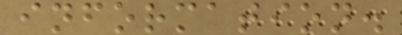information.
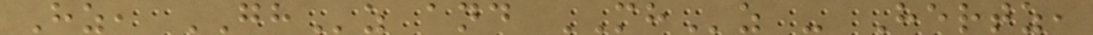Hz, GHz and MHz - Hertz,
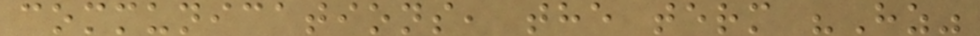communications, the term "Hz"
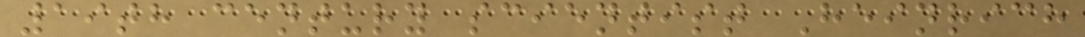19th century scientist Heinrich
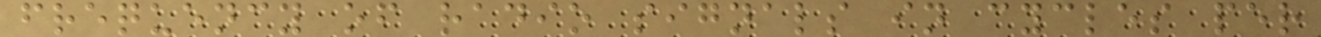frequency of radio signals in cycles per
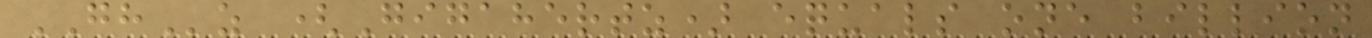GHz (Gigahertz) equals one billion
